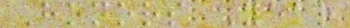Honors Year
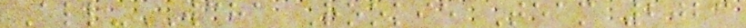All-WCHA Rookie Team 2023
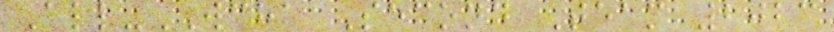All-WCHA Second Team 2023
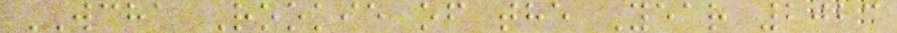WCHA Rookie of the Year 2023
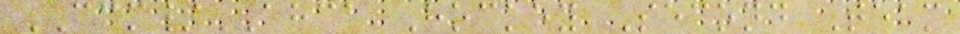CCM/AHCA Hockey Second Team
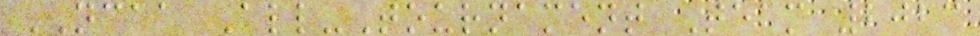NCAA All-Tournament Team 2023
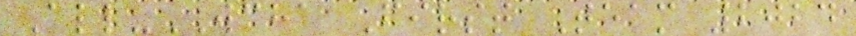All-WCHA First Team 2024
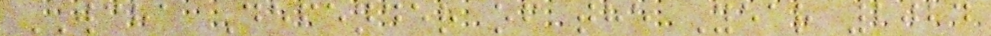WCHA Defender of the Year 2024
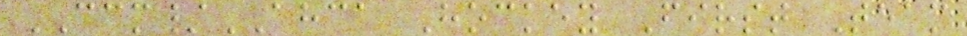CCM/AHCA Hockey First Team
